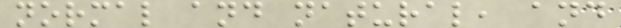normal and natural, and
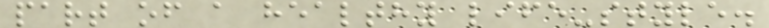part of a healthy life-style.
